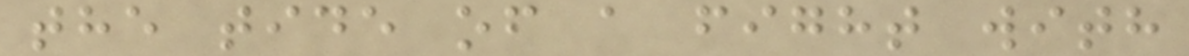the tide of a fight with
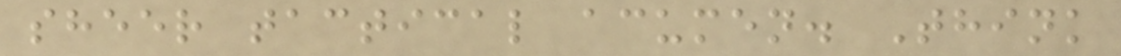sheer tactical acumen. Think
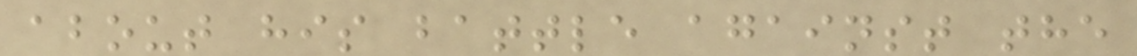about his battle against the
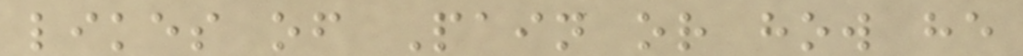likes of Pain or how he
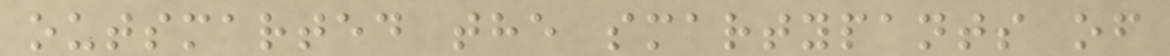outsmarted the smartypants of
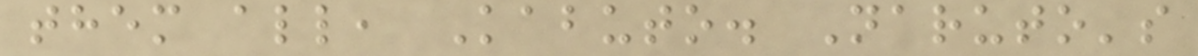them all, Kabuto. Naruto's
